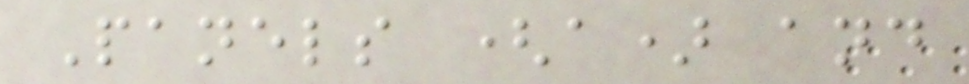Panels (a) and
